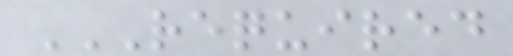REQUIRED
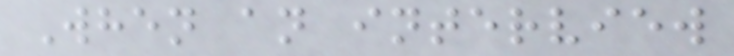When an interview
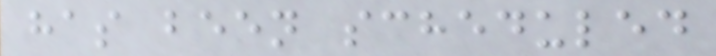has been scheduled
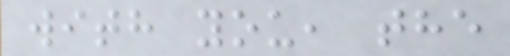with you, the
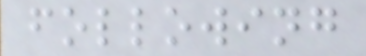following
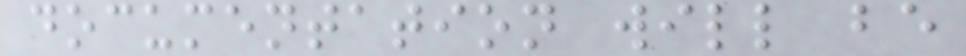documentation will be
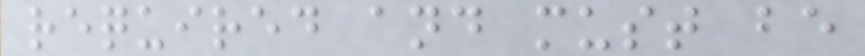required and must be
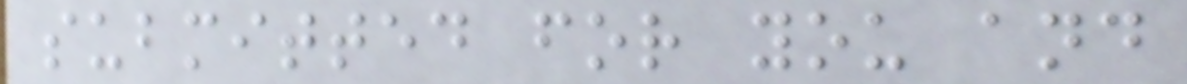submitted for you and
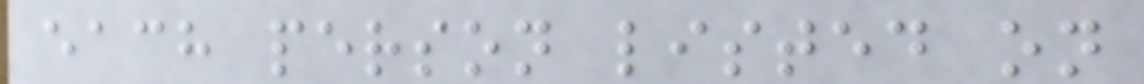each person listed on
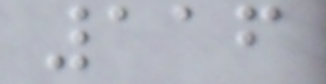116
